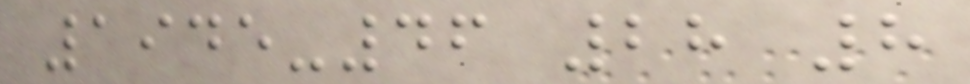1945-46 28 8
